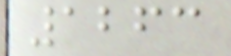1263
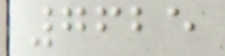7625
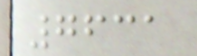7631
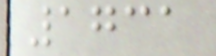1731
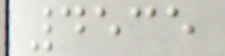4535
